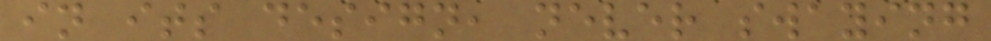in its design, never swaying
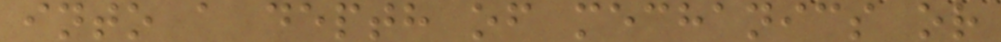into a depth of mechanics or
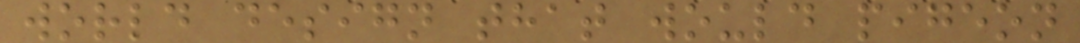world design that would pigeon
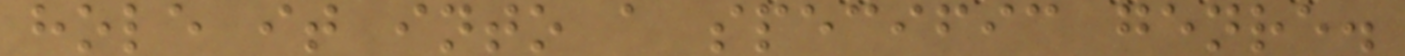hole it into a specific genre.
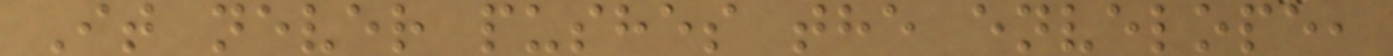It never pushes the envelope,
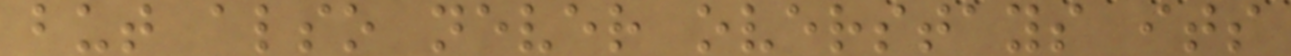but also never overstays its
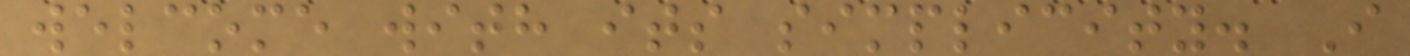welcome with its simplicity. I
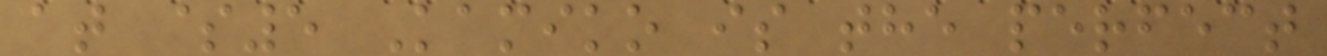at $5 Kamiko is the perfect
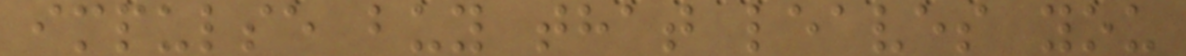impulse buy that leaves you
